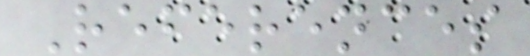References
